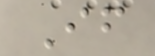If
